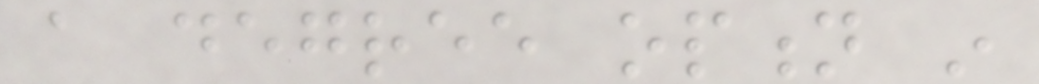a degree option in
